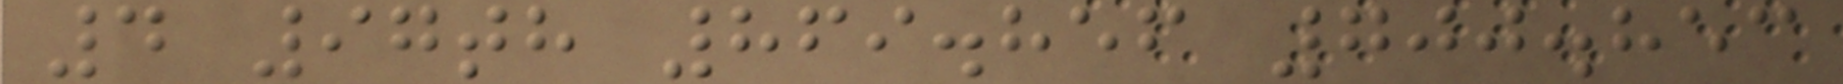4 97th 869.856 700.853
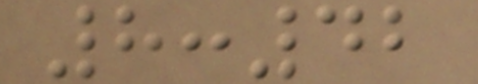8:42
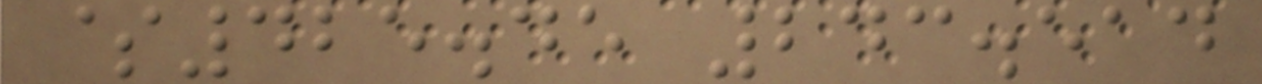$425.45 243.514
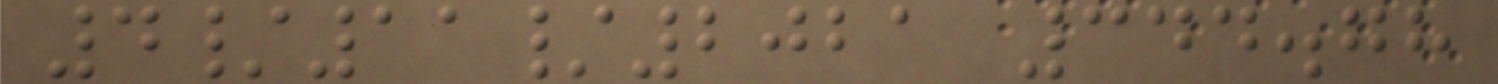4/11/2021 344.78
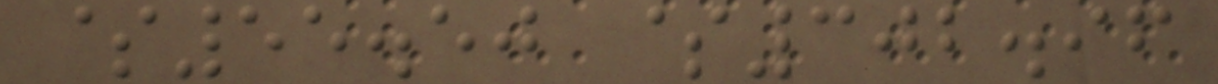$55.50 $302.96
